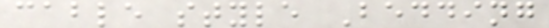cable style Bedding
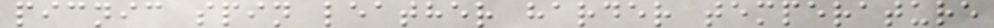picnic spin leather harder temperature
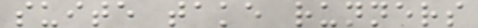suite take runners
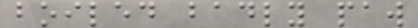boiled badly paw
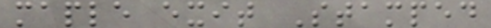maple exit Stamped
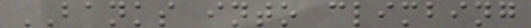BANKS into climbing
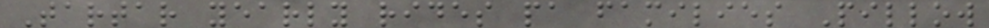Tartar yearly rides pa families Pillow
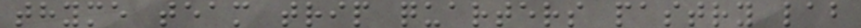thyme team trip quarters pastry lab
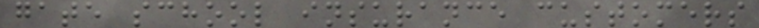gate school insurance customers
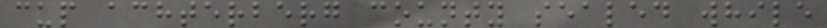cup achterberg county sealed while
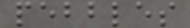pebbles
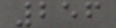256
